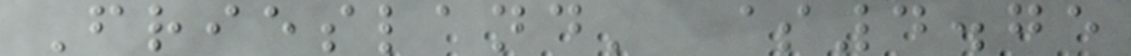Friesland' $4.75
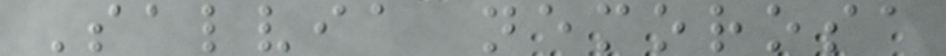Salvia nemorosa
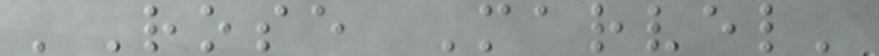'Rose Marvel'
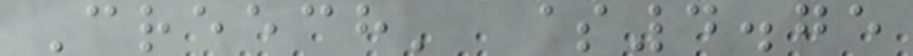Creech' $4.75
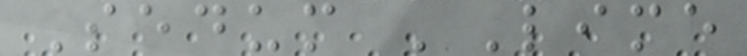Sedum 'Lime
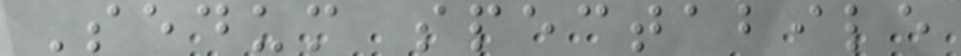Sedum spectabile
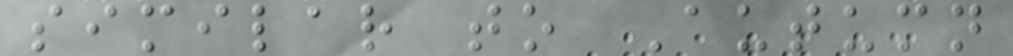similar to Autumn
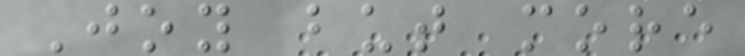Joy but more
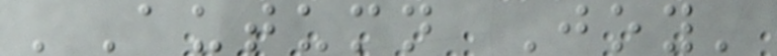'Autumn Joy'
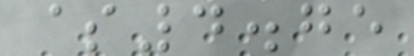$4.75
